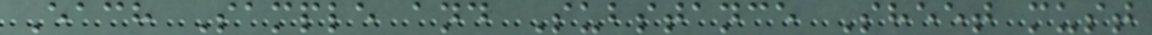Each Sample and Substance Sheet must
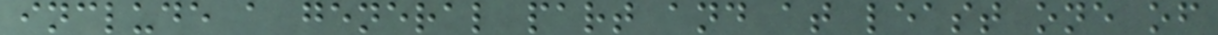include a general part and at least one of
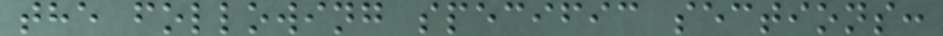the following specific sections:
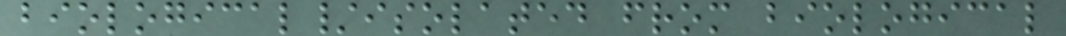biological/isolated from biological
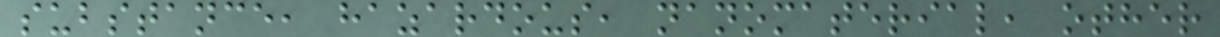substance, hazardous, nanomaterial, other
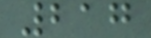217
